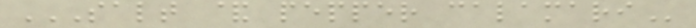SALT & PEPPER CALAMARI
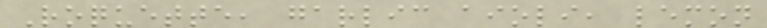Roquette, garlic aioli, lemon
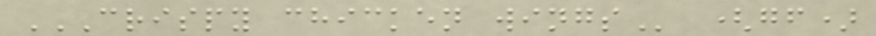CRISPY CHICKEN WINGS (gf)
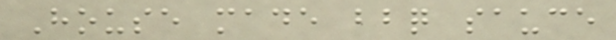House made bbq sauce
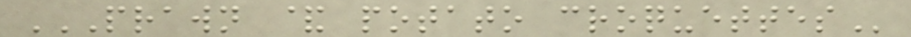PRAWN & POTATO CROQUETTES
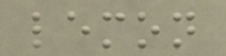lemon
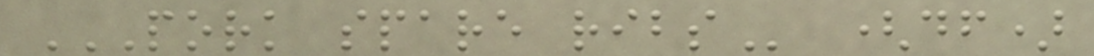PORK SPARE RIBS (df)
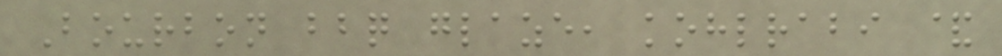Bourbon bbq glaze, kohlrabi &
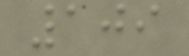109
